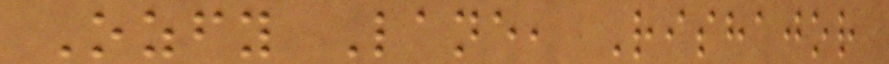Ozfy Lane, Rishajor
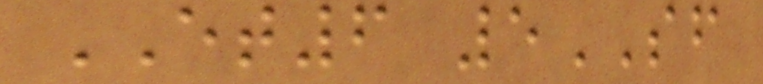ET6 5SF
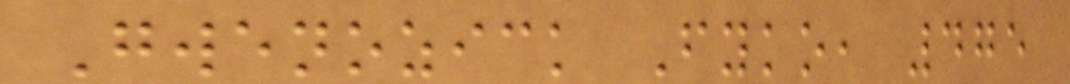Gwenozick Fyko, 475
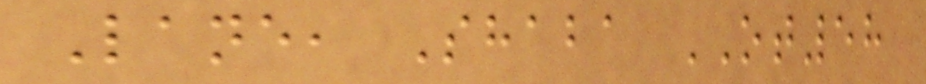Lane, Shaba OT58
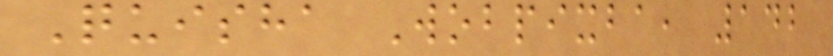Quisha Wobpixba, 142
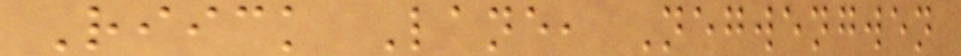Riick Lane, Negwengwen
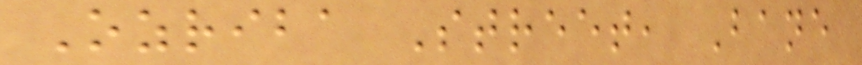Ozriba Street, Bane
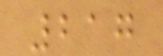217
